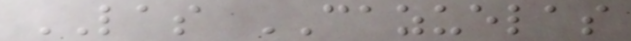LAS CAZUELAS
